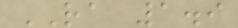RA 1.9
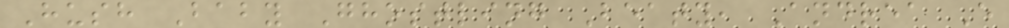Hush Baby Ghostling Beaty, Andrea E
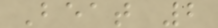Beat 2
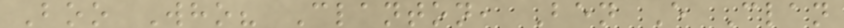Boo Who? Clanton, Ben E Clan
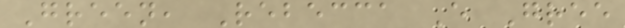Green, Rebecca E Gree
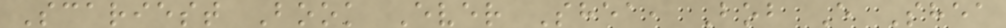Scariest Book Ever Shea, Bob E Shea
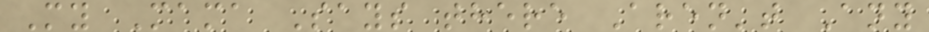My Mama Says there Aren't Any
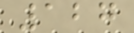127
